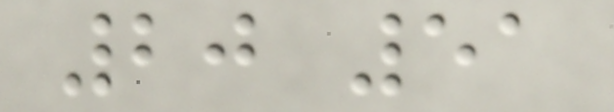20 51
